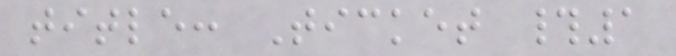title: Ticket #1
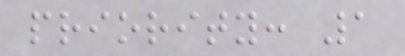priority: 1
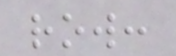row:
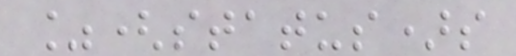%(status)s
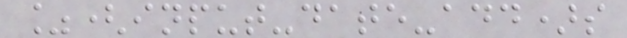%(input-date-add)s
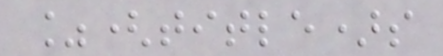%(title)s
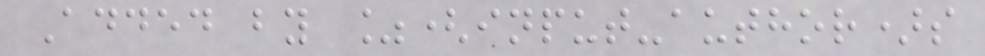Added by %(input-author)s
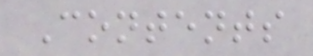Contents
